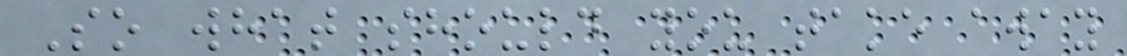So what should you take away
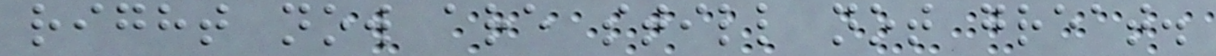right now are still not great.
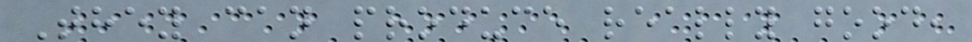They can produce really good,
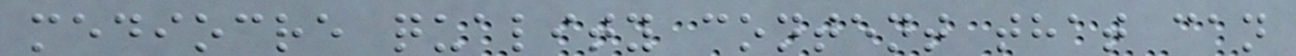mediocre quality content that can
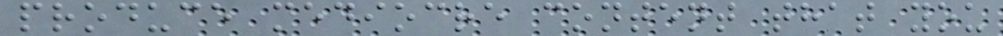produce mediocre content that you
